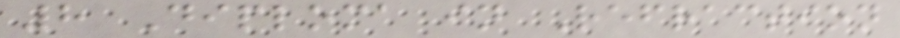8 Diploma in Refraction
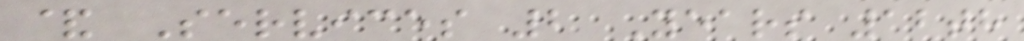& Services 2 Years 12th
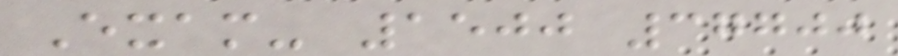Exam- 1500 37700
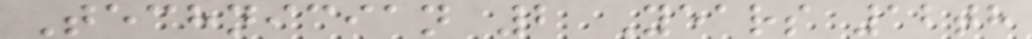Technician 2 Years 12th
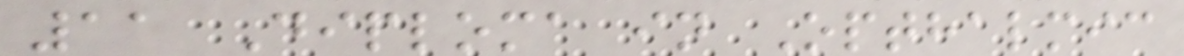11 Diploma in Opthalmic
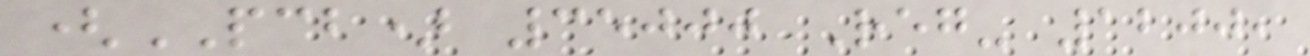(PCB) 35000 Reg- 1200,
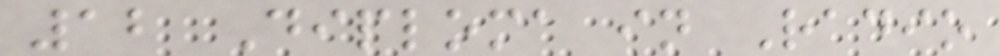12 Diploma in Radio
